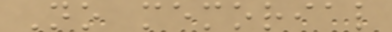No memorial
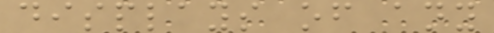displays of any
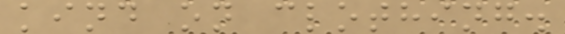kind on clothing.
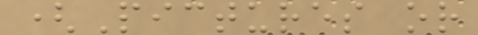(Pictures or
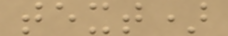text)
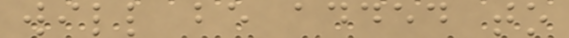will be added to
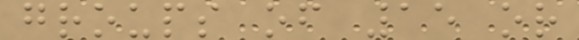groups of 15 or
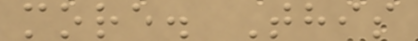more. This
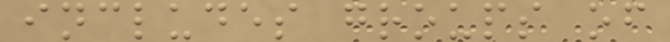includes groups of
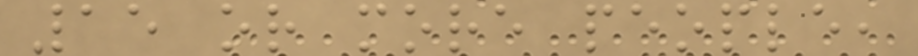15 or more people,
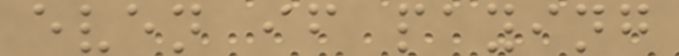even if paying
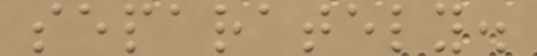separately.
